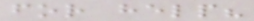for help?
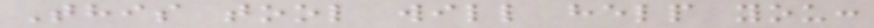This tool will help you:
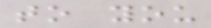to you
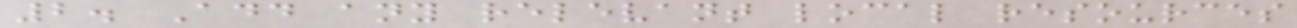2. Add any relevant local resources
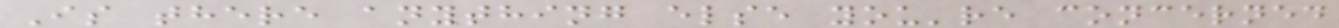Is there anything else you're concerned
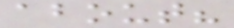about?
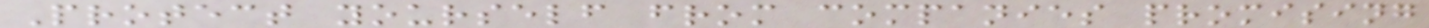Protect yourself from companies promising
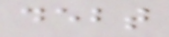debt
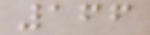166
